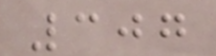307
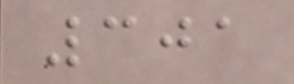301
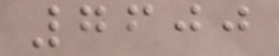7600
